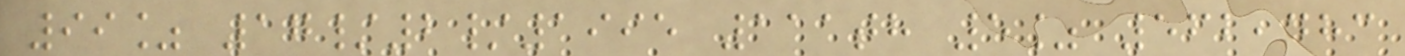99% 17/2/1995 111th 5% 562,483
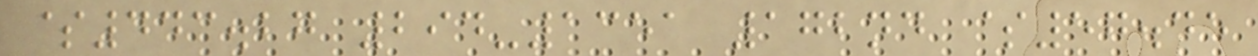$443.27 294-1351 172nd $57.45
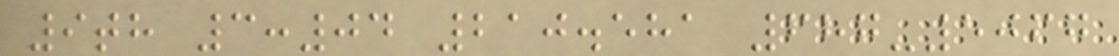9th 3:04 210.581 687-5067
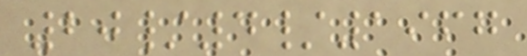20/4/1967
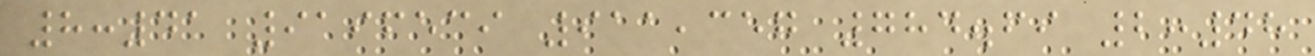8:41 9196539 911,357 784.69 2:48
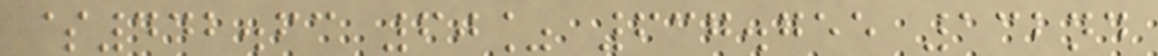$442.63 60% 637.755 132nd
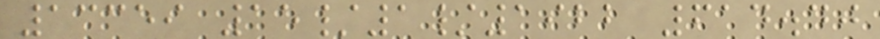13359 15/1/1922 614.40
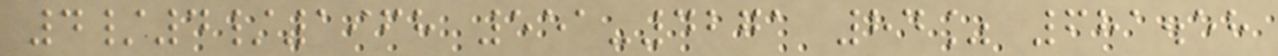4/4/1968 551-4271 84% 681.58
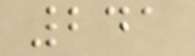241
